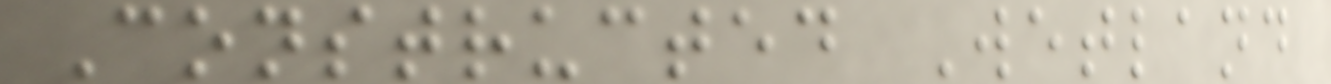Constructed Wetland
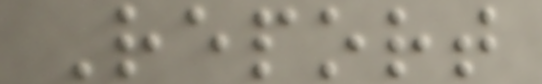Report
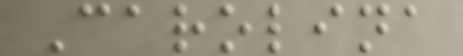Carolina
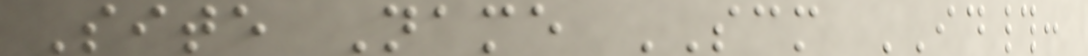Site Name SCM ID#:
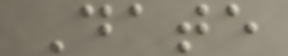Date
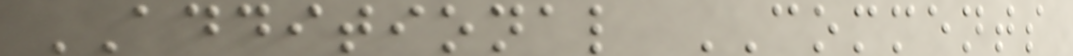ADDITIONAL COMMENTS
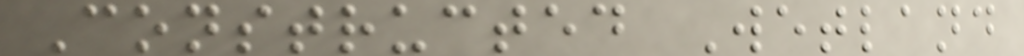Constructed Wetland
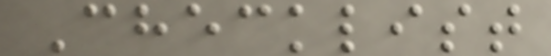Checklist
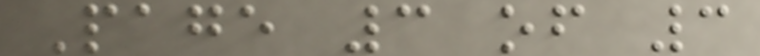Page 3 of 3
